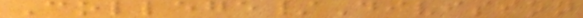College/Division
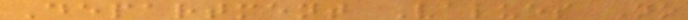Department Values No
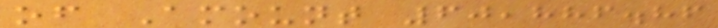of Amount 60,886.86
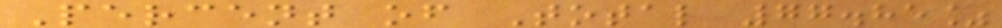Percent of Total 77.85%
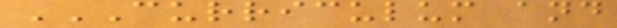CURRICULUM AND
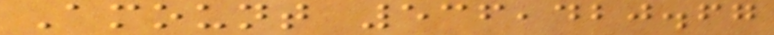Amount 536,420.67
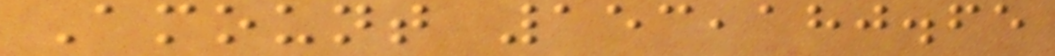Amount 153,180.65
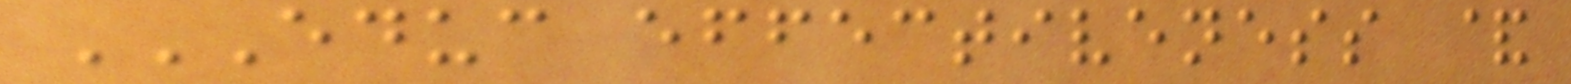EDUC EFFECTIVENESS &
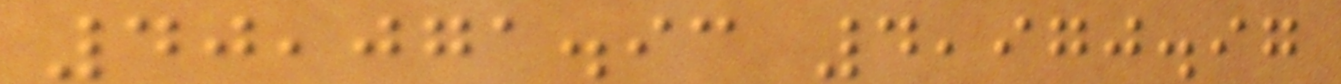40,071.93 4,970.97
